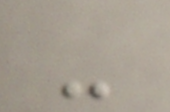-
